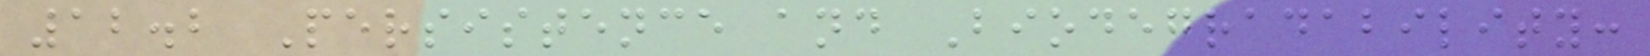12.2 Persistence and Biodegradability:
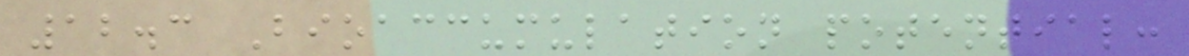12.3 Bioaccumulation potential:
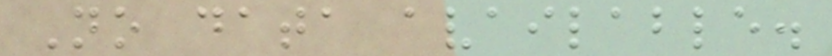No data available.
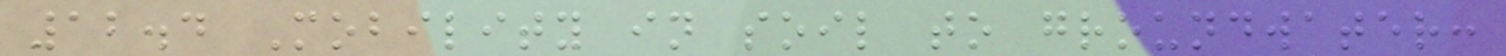12.4 Mobility in soil to groundwater:
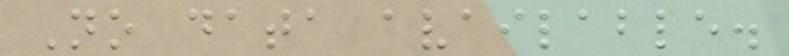No data available.
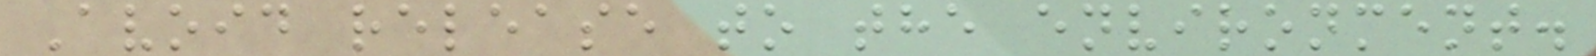Avoid release to the environment.
